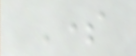Some
